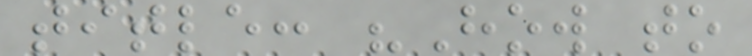title: "How to
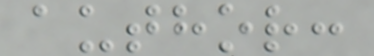author:
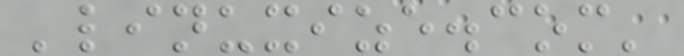'linuxize.com'
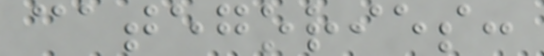categories:
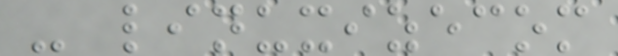- linuxizecom
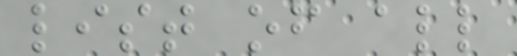list of all
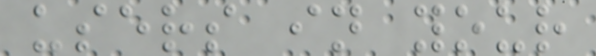users in your
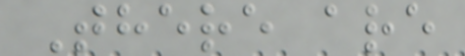There are
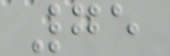75
